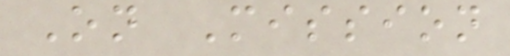On Mission
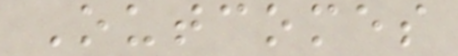Outcomes
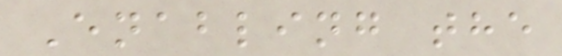Enabling the
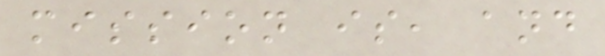mission is, and
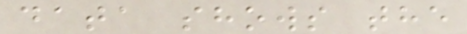data shows the
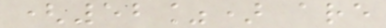(52%) are
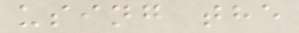using the
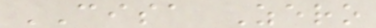CISA Zero
